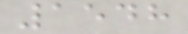1548
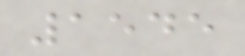1545
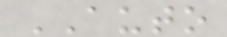AUTO
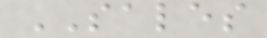SALES
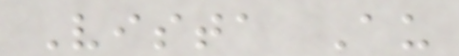Vista Au
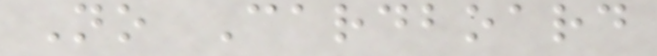No Cardboard
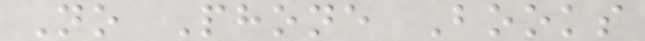No Phone Books
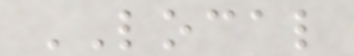LOCAL
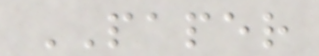PAPER
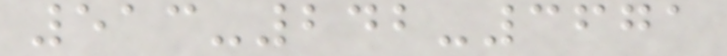513-242-3671
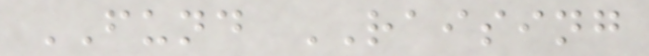FUND RAISING
